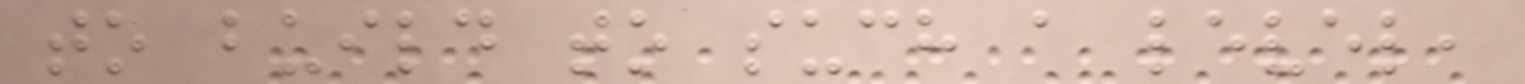to build to such a level,
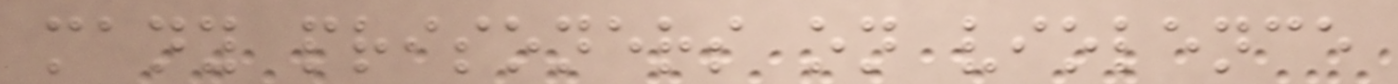many prisoners on violence
